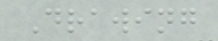Drawing
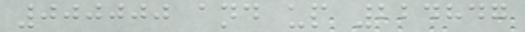000000 and up 224847
